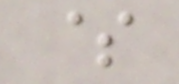$
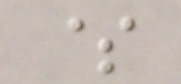$
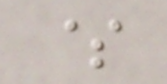$
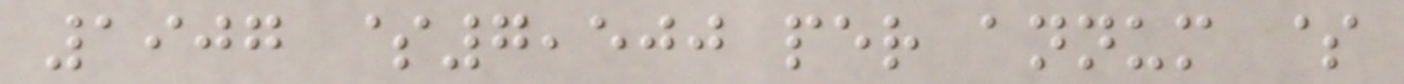1907 $7,500 per annum $
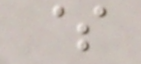$
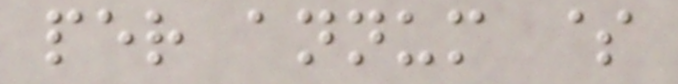per annum $
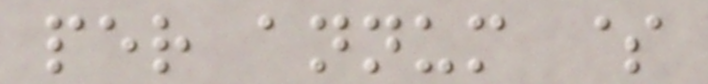per annum $
